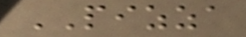PIZZA
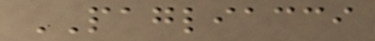PAGLIACCI
